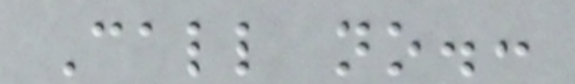Call no.:
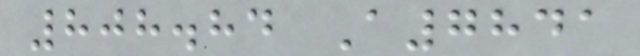808.84 A7841
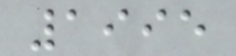1995
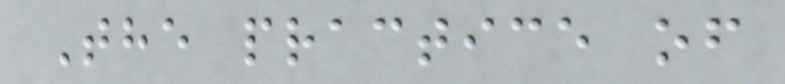The practice of
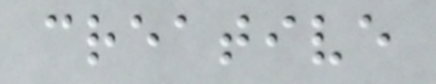creative
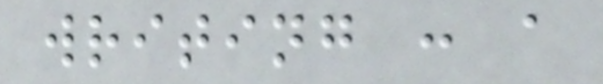writing : a
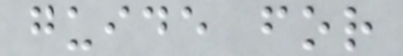guide for
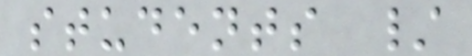students /
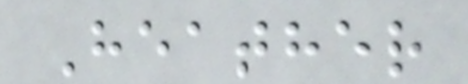Heather
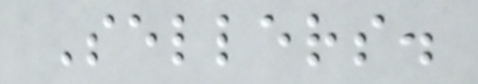Sellers.
